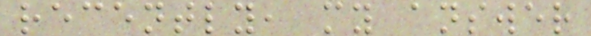recently, my answer
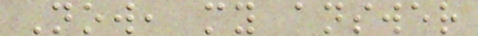Now, my answer
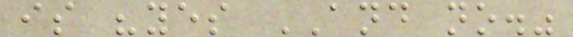is "yes AND no."
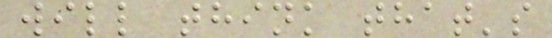will think that's
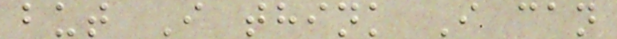but I think I can
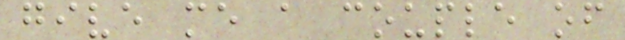give me a couple of
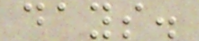days.
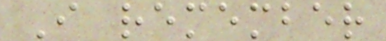I remember
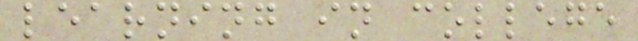learning in college
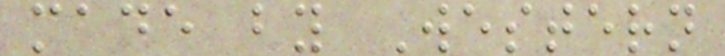made by Western
